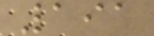191
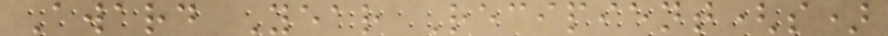Award Year Recipient(s)
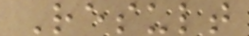Result
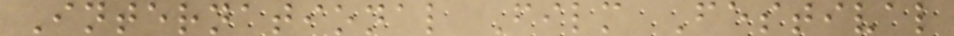International Film Festival
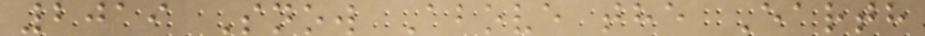2019 Snow Above the Earth
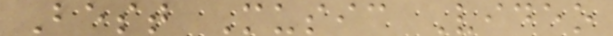Best Music Video
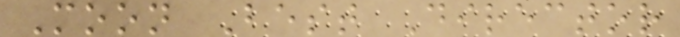Moon Best Director
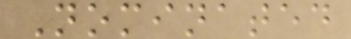Nominated
